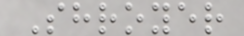Shroyer
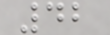42
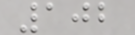102
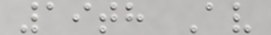19th Av
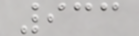933
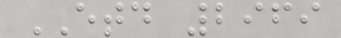ETD 2969
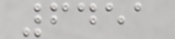6451
